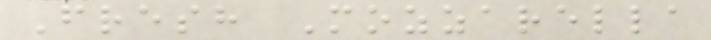Fresh Mozzarella
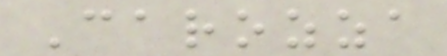Carozza
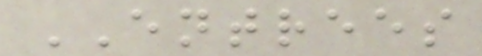ENTREES
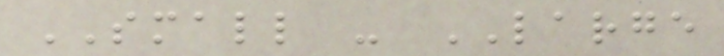SMALL - LARGE
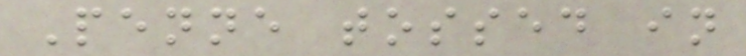Penne tossed in
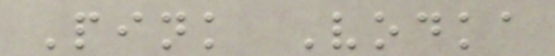Pink Vodka
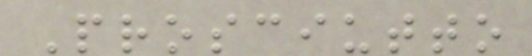Prosciutto
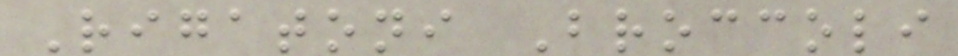Rigatoni Broccoli
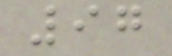97
